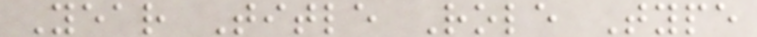Year Title Role Type
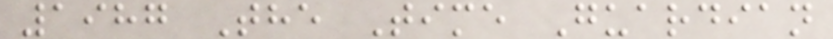1987 The Time Guardian
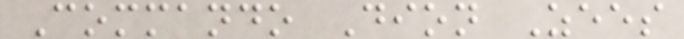Commando Dion Zees
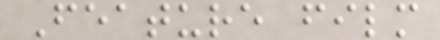Feature film
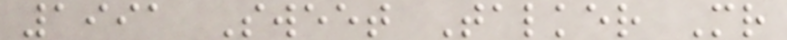1991 Sweet Talker Mr
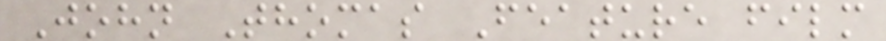John Thomas Feature film
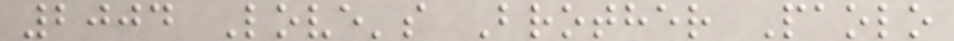2004 Love's Brother Paolo
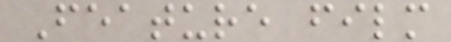Feature film
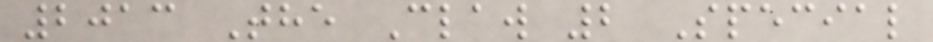2013 The Claw 2 Special
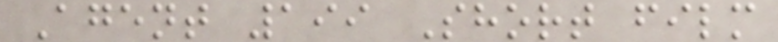Agent 199 Short film
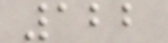122
